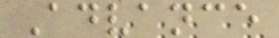Advance
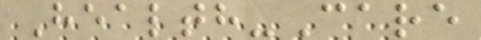Health-Care
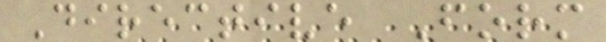Directive Form
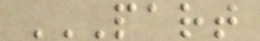PART
